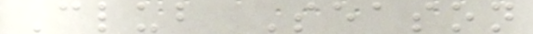Club Season
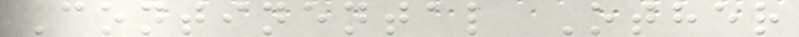Continental Other
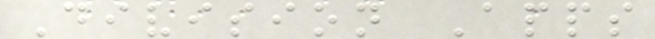Division Apps
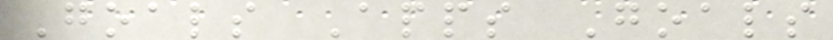Goals Apps Goals
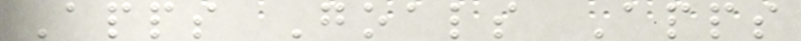Apps Goals Apps
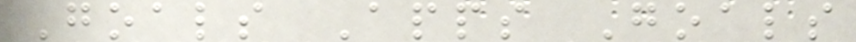Goals Apps Goals
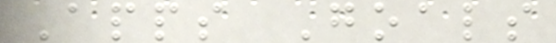Apps Goals
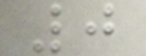0
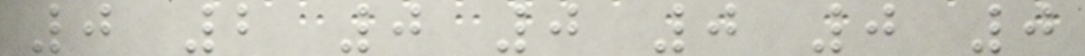0 2 0 0 0 0 0
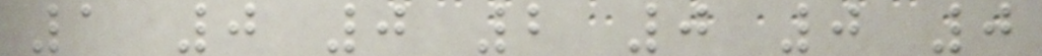1 0 0 2 0 0 0
